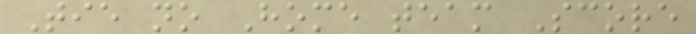Tie no Home team Score
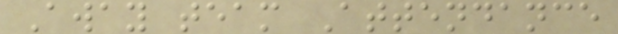Away team Attendance
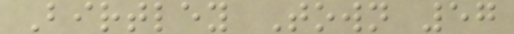Birtley Town 57
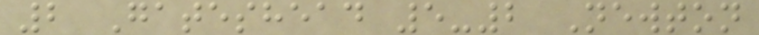2 Gateshead 5-2 Newton
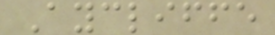Aycliffe
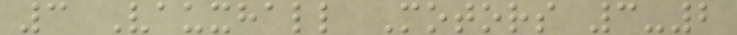3 Vauxhall Motors 3-2
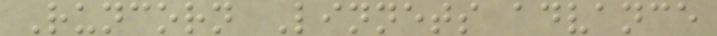Runcorn Linnets advance
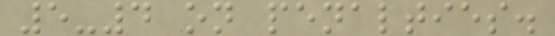5-4 on penalties.
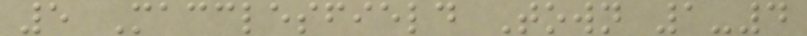5 Macclesfield Town 1-4
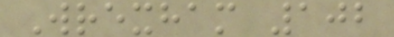Wrexham 102
